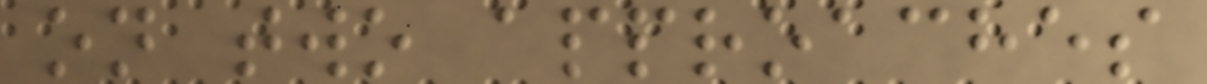on two approaches
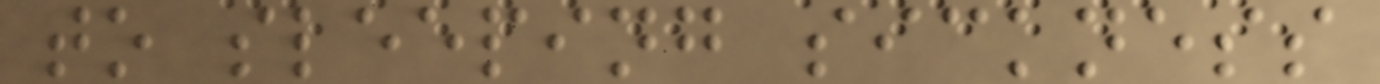to sleeping sickness
